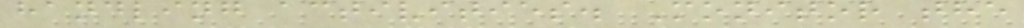handling activities. Monitor the
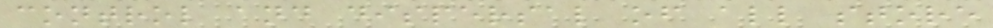control and dispersal of all store
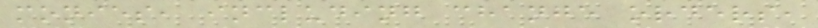monies, including change orders,
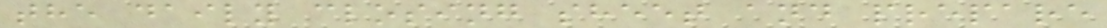the daily closing sheet and prepare
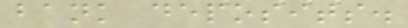bank deposits.
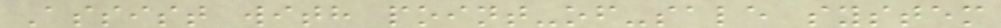Assist with point-of-sale system
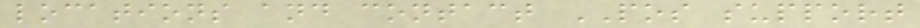locations and contact POS support
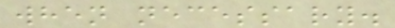when necessary.
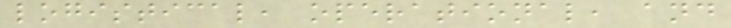logistical, operational, and
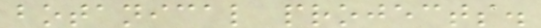botanical projects.
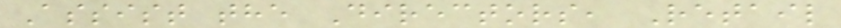Assist the Directors, Retail
